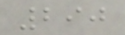290
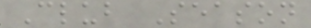Club Season
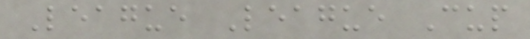League League Cup
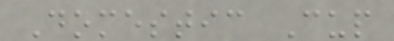Domestic Cup
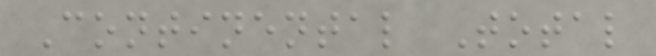Continental Total
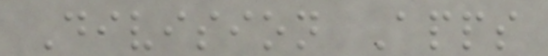Division Apps
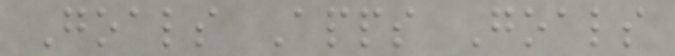Goals Apps Goals
